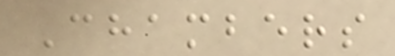Chambers
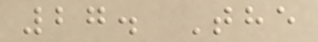27. The
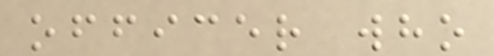officer who
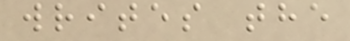writes the
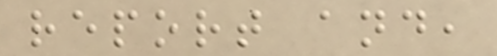report and,
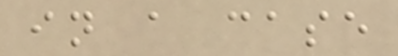in a case
